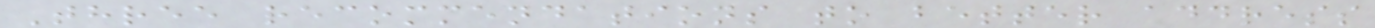Three recommendations to better address
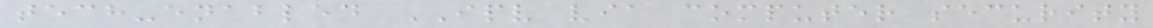tech-enabled IPV via computer security
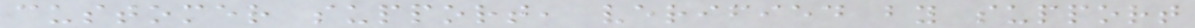customer support, verified by support
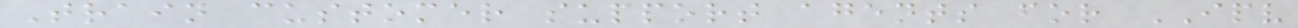Train customer support agents for IPV
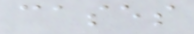cases
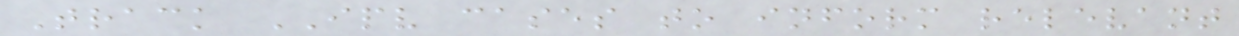Track IPV cases to inform relevant
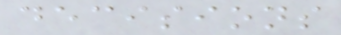decisions
